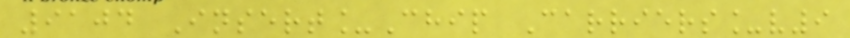9104 Insert_Chip Carriers_v9
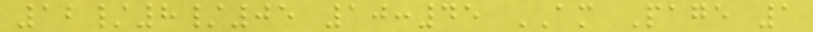12/8/05 10:45 AM Page 1
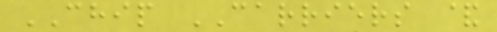CHIP CARRIERS &
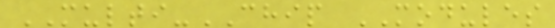MULTI-CHIP MODULES
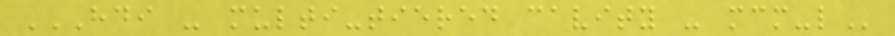HDI - MULTI-TIERED CAVITY - MCM-L
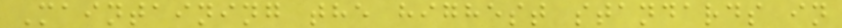Maintaining the highest standards in
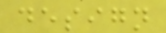design
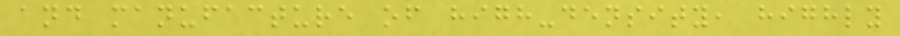and manufacture of high-density, highly
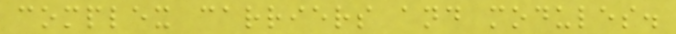complex carriers and modules.
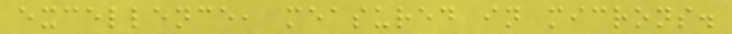excellence, measured in microns.
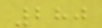280
